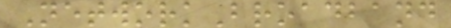NetworkBroadband
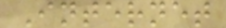Internet
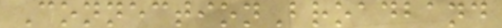ConnectionBroadband
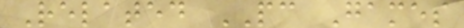Related PC Games
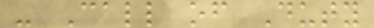- Call of Duty
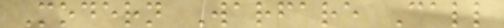Modern Warfare Call
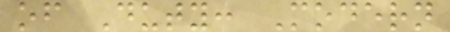of Duty: Modern
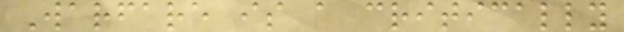Warfare is a critically
